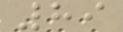89
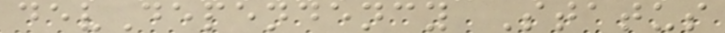devDependency Status
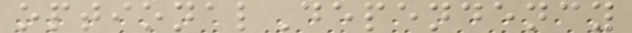optionalDependency
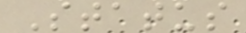Status
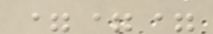===
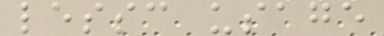lessc usage
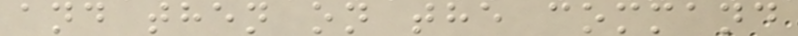and then on the command
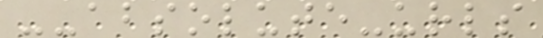--absolute-urls
